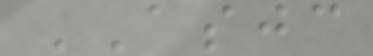ASJC
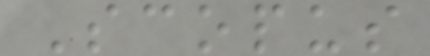Scopus
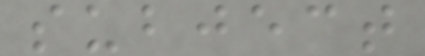subject
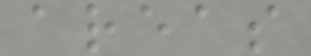areas
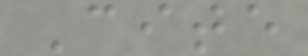Cite
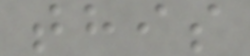this
